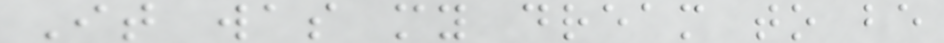It was my dream to be
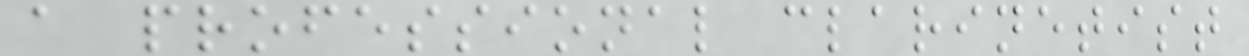a professional clarinetist
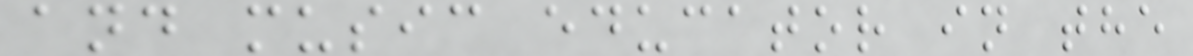and music educator in the
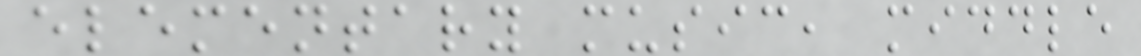elementary music, middle
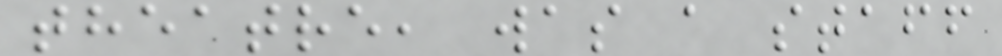theatre, was a staff
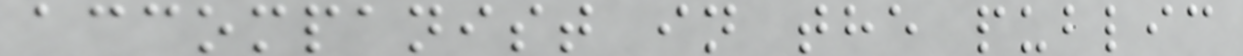accompanist in the public
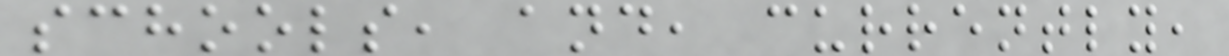schools, and, currently,
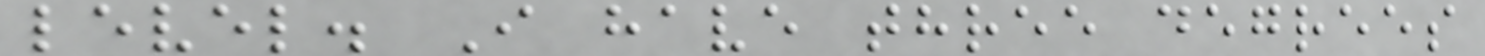level. I have three degrees
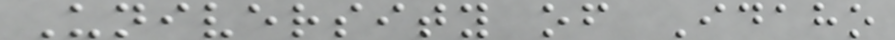University of Idaho
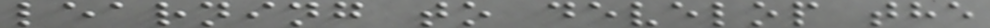learning to develop the
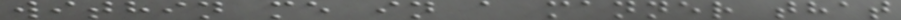within me in a manner that
